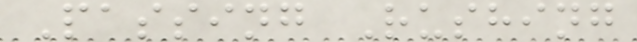Passing Rushing
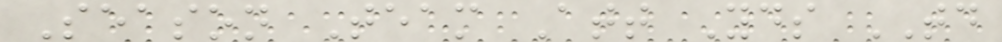Season Team Att Yds TD
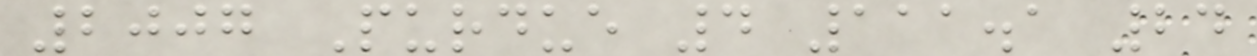2007 Purdue 4 111.1 24
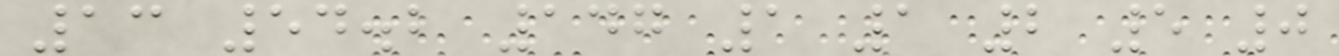13 54.2 147 1 1 2 5 0
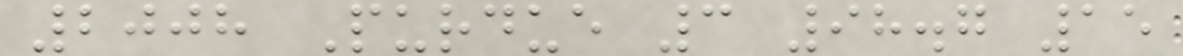2008 Purdue 3 98.7 15
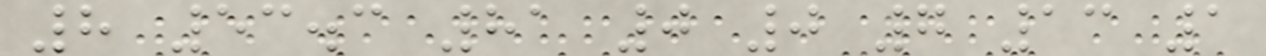8 53.3 81 0 0 7 13 1
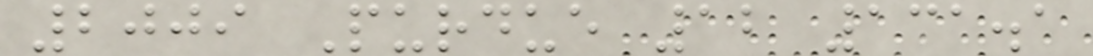2009 Purdue 12 131.1
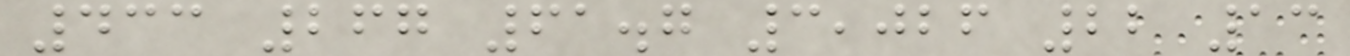433 267 61.7 3,026 22 13
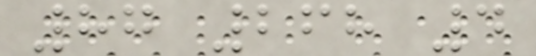87 268 4
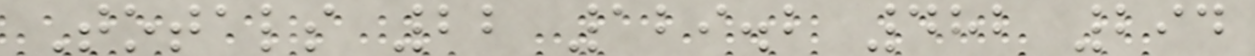Totals 22 129.2 482 294
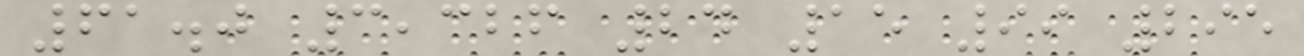61.0 3,326 24 15 99 295
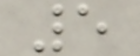5
